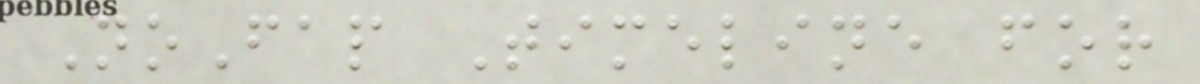NoFap Timeline for
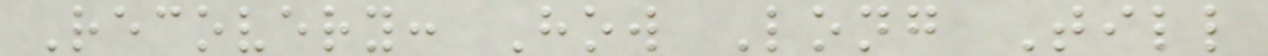Recovery: How Long Till
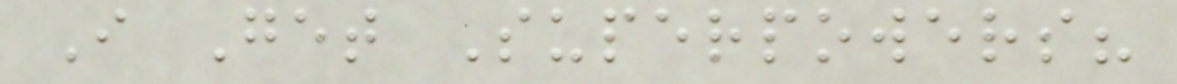I Get Superpowers?
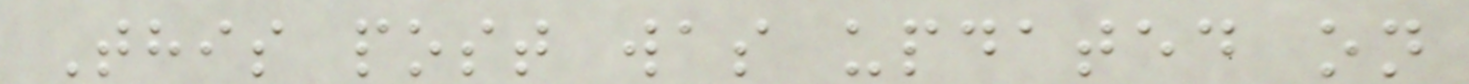This post was updated on
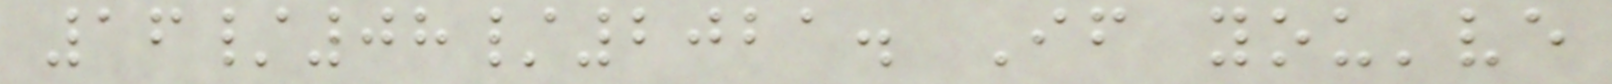16/08/2021. If you've
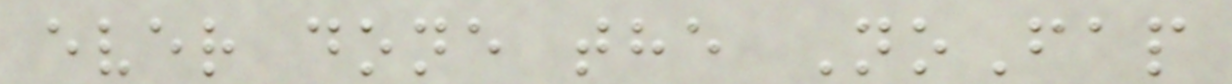ever done the NoFap
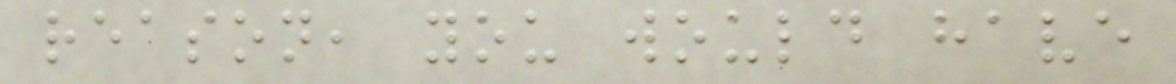reason, you would have
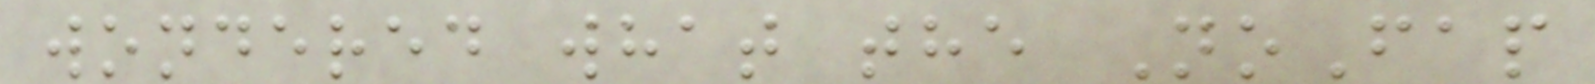wondered what the NoFap
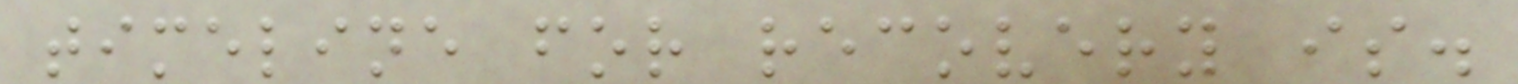timeline for recovery is.
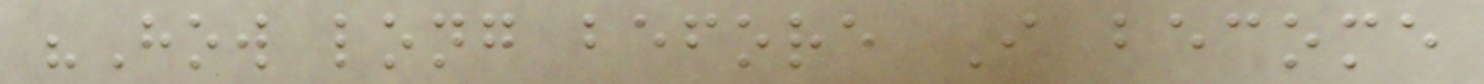"How long before I become
